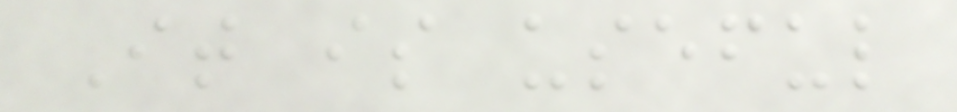It is useful
